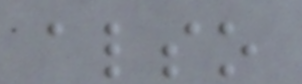also
